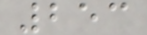253
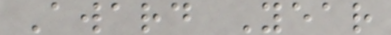Award Year
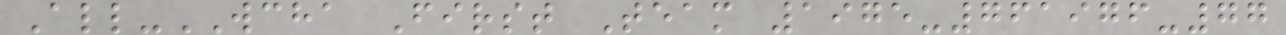All-WCHA First Team 1975-761976-77
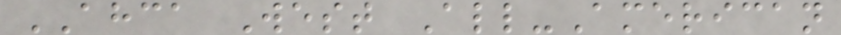AHCA West All-American
